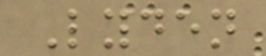Lyden
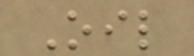Oil
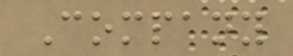Company
